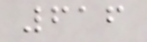616
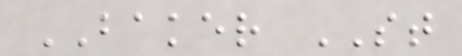BAKER ST
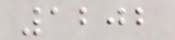1202
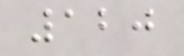120
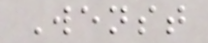Wenst
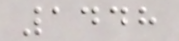1448
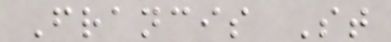Francis St
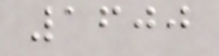1600
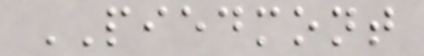PIEDMONT
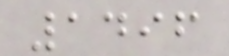1496
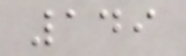149
